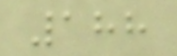188
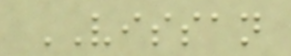VISSAN
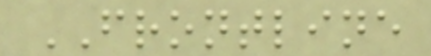FRONTLINE
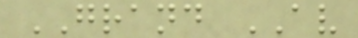GRAND AV
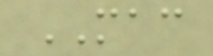MAC
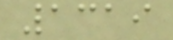1319
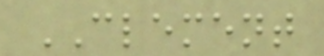CLEMENT
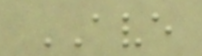AVE
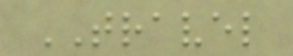TRAVEL
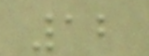12
